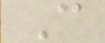C
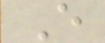E
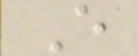E
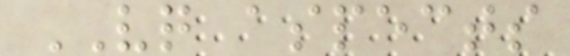VQ aspects
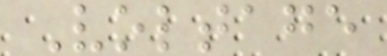Voltage
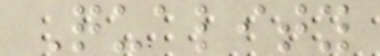Quality
